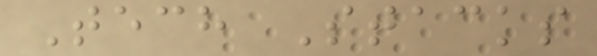Tech Stacks
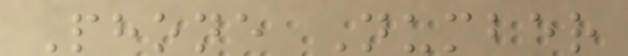Phone Number
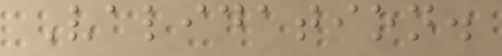Validation.
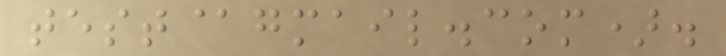test@gmail.com).
